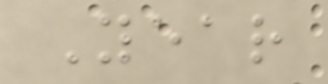Year
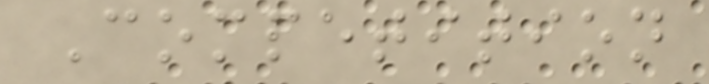Competition
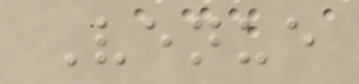Venue
